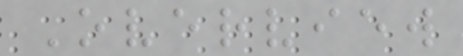Overview
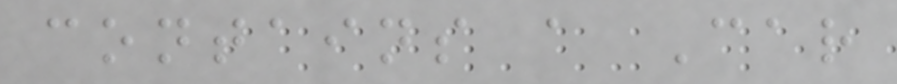contains a Car
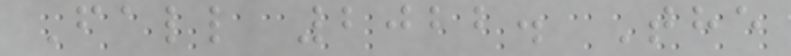Fall 2022. The
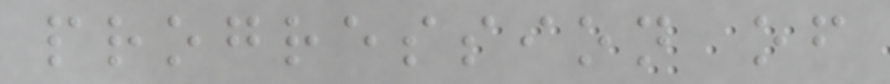progression of
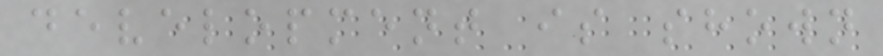development is shown
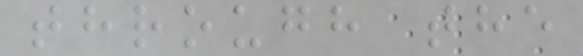through the
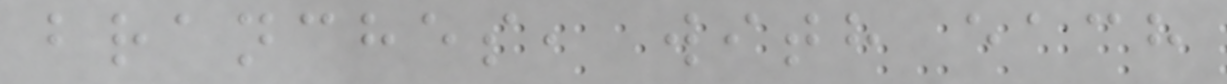branches, with each
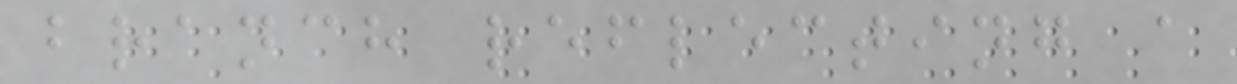branch reflecting a
